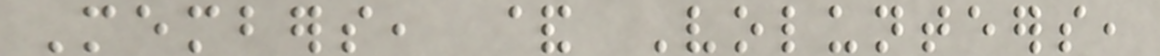Members, & Volunteers,
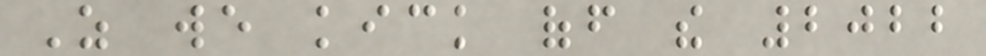As we kick off the 2022
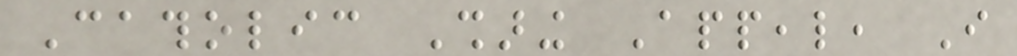Catholic Sharing Appeal, I
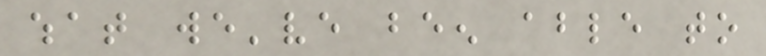what we've been able to
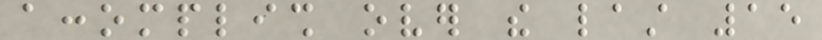accomplish over the last 15
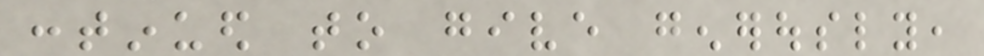continued to give generously,
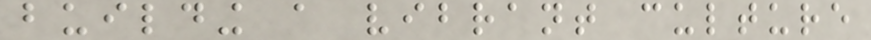building a vibrant culture
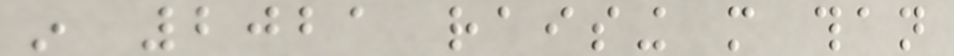in 2021 raising more than
